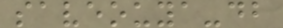saveouya-db
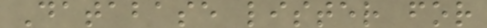Database lister for
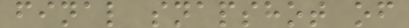final snapshot of
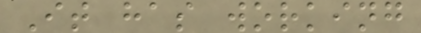It has working
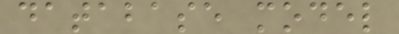database model
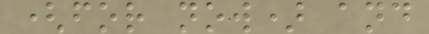(for now) and
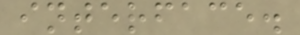interface.
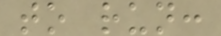to run:
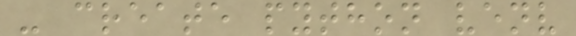- create python venv
